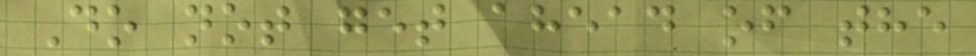Do not get ahead of the
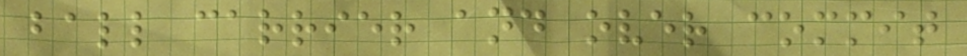ball carrier and over commit
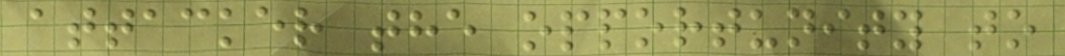attacker the opportunity to
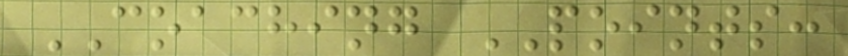COACHING POINTS:
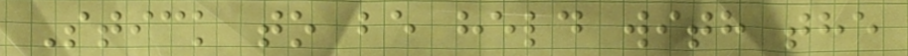Stick to be held with the
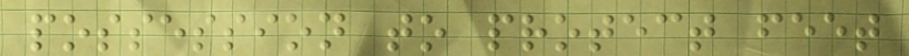possession to protect feet
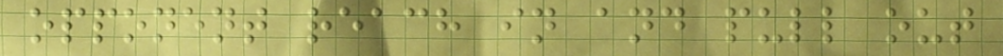opponent reach in and pull out
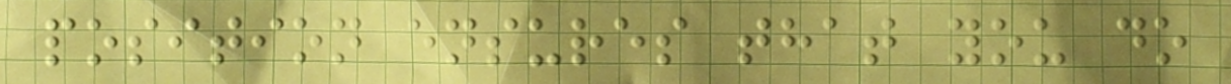position ensures that you do
